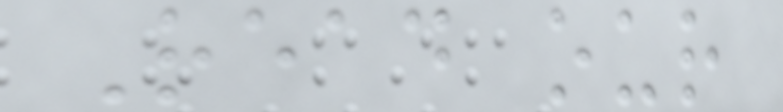Read our
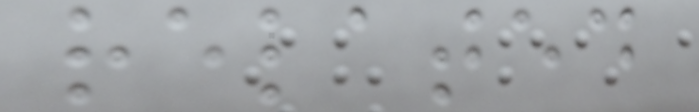related
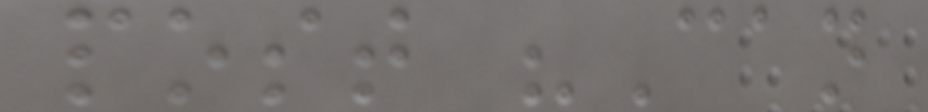post "Can
